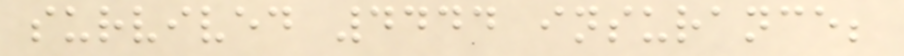survived 4444 insurance;
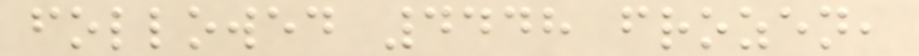followed 4448 frozen,
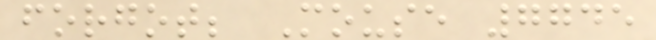forgot; Mouse 7745
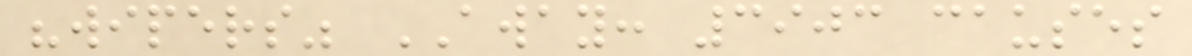"wipers" AWAY: 3903 causes
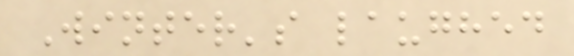Winter's laughed
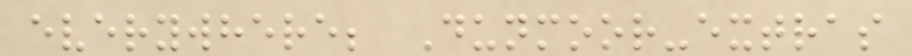everywhere; Dunmoor-extras
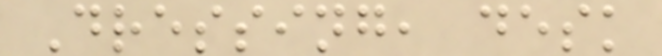Dressing, desk
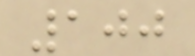100
